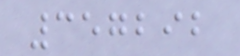357292
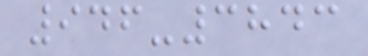946-3843
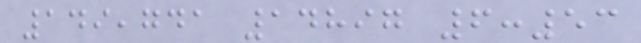149,741 14897 6:53
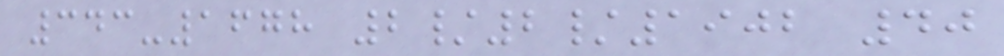343-1678 2/2/1902 40
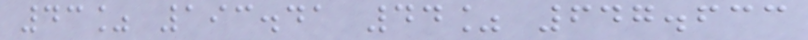43% 193.41 44% 647.633
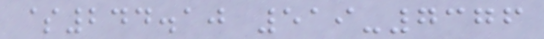$244.10 519-7376
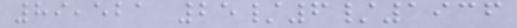89,521 25/6/1936
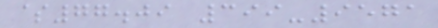$77.09 399-9571
